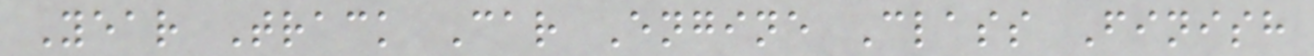Year Track Car Engine Class Finish
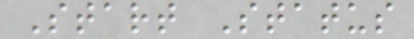Start Status
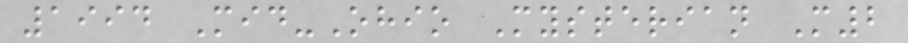1994 Mid-Ohio Mysterian M2
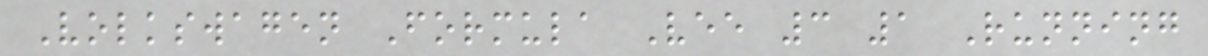Volkswagen Formula Vee 3 1 Running
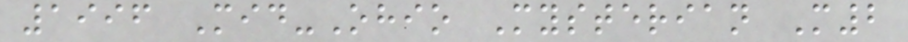1996 Mid-Ohio Mysterian M2
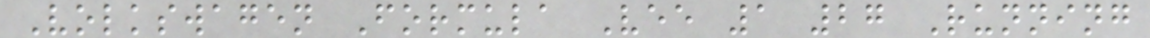Volkswagen Formula Vee 1 27 Running
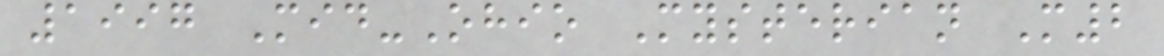1997 Mid-Ohio Mysterian M2
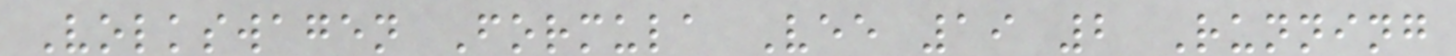Volkswagen Formula Vee 19 2 Running
